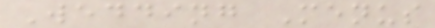Wedding Menus
